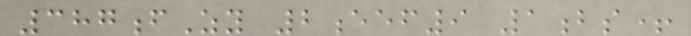387fZy 2eef9 1bs+
